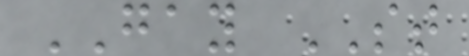GAY ST
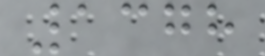1378
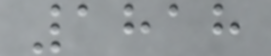1818
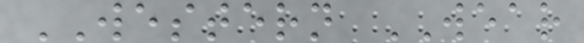WESTERN WEAR
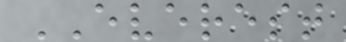EVEREST
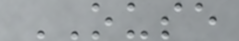OUSE
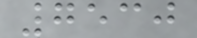7530
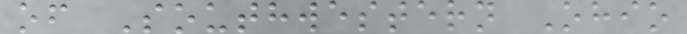of Southwestern Ohio
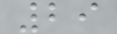29
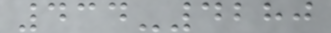434-4280
